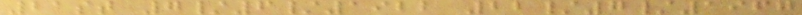21st 7/6/1922 22/7/1967
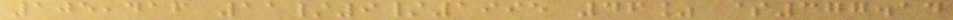105,416 11/9/1995 46% $377.14
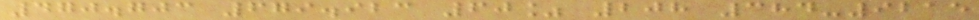470.703 679.923 60% 208 384-9215
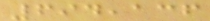694,136
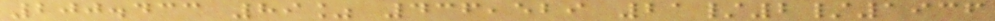200.433 89% 436,529 21/2/1936
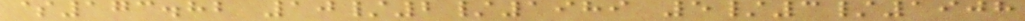$173.82 10/2/1989 5/3/1908
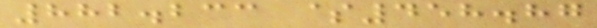882.233 $458.87
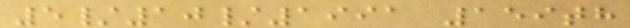5/10/1991 159th
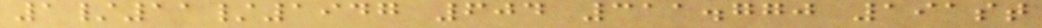1/11/1947 604 311.770 191st
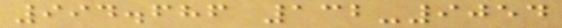994.686 132-9054
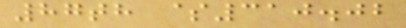87th $310.02
